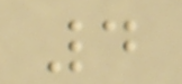4
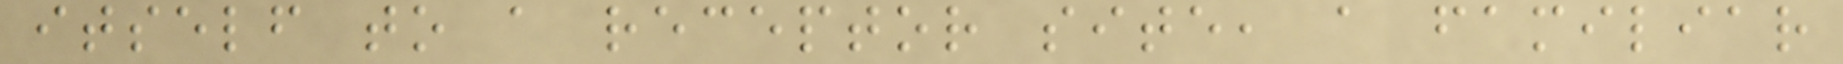itself to a receptor site, a familiar
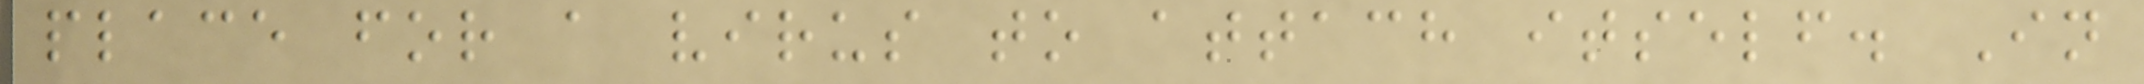place for a virus to attach itself. In
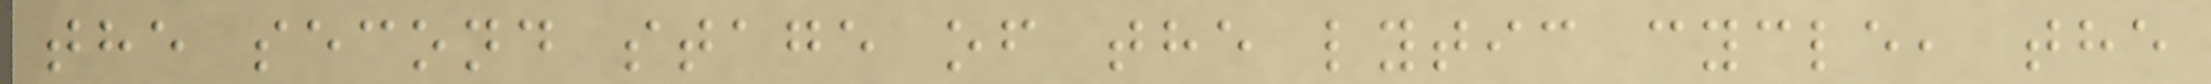the second stage of the lytic cycle, the
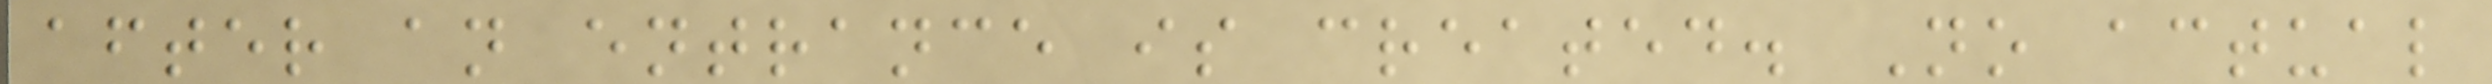after an entrance is created. No actual
